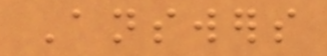Answers
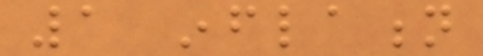1 inflation
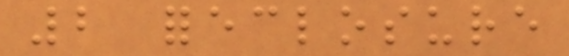2 foreclosure
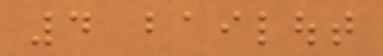4 bailout
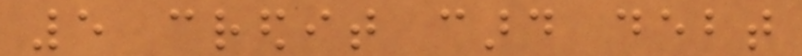5 credit card debt
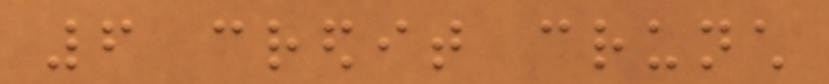6 credit crunch
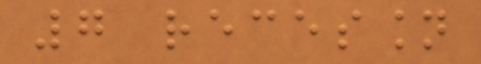7 recession
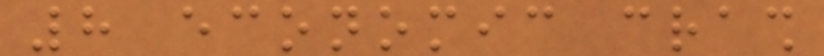8 economic crash
